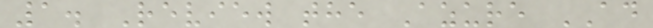1. Review the Azure AD
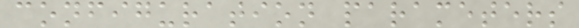configuration parameters
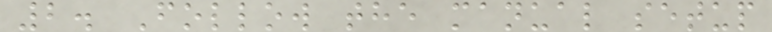2. Follow the manual setup
